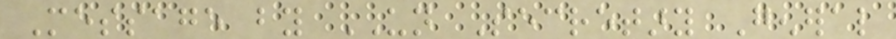Message by UN Secretary General
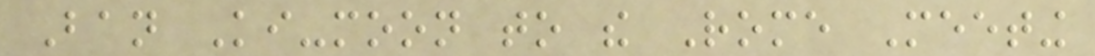Ban Ki-moon to the Rome Meeting
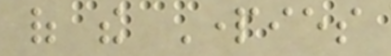of the Parties
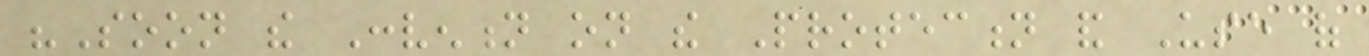"Soon the Convention on the Protection and Use of
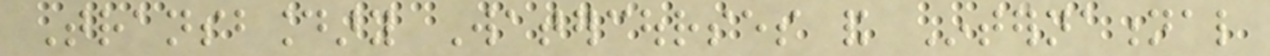Transboundary Watercourses and International
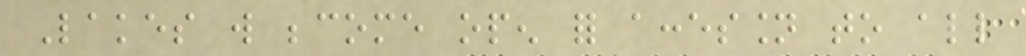Lakes will become open for accession to all
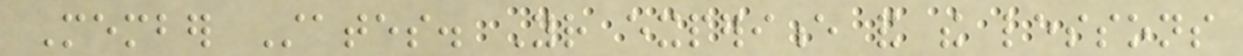Member States. Your experience and the lessons
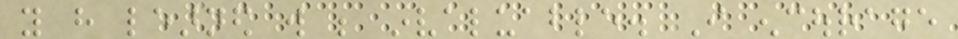you have learned will be invaluable. I encourage
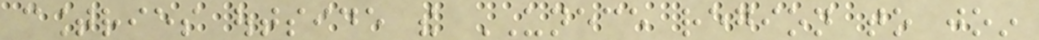countries outside the UNECE region to join
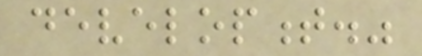development."
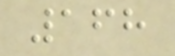168
